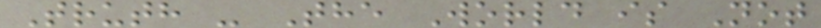Truth - The World is Not
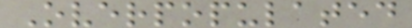Overpopulated
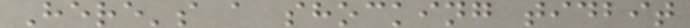Here's a shocking tidbit
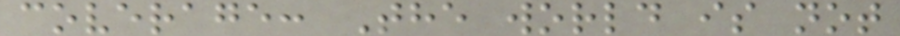coverage: The world is not
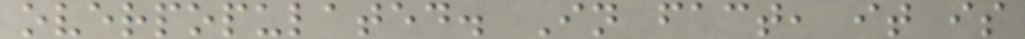overpopulated. In fact, it is
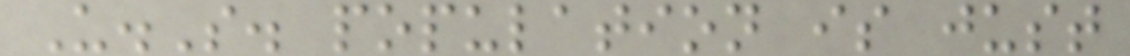U.S. population is just
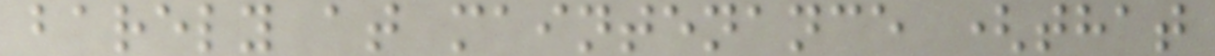barely at maintenance (that
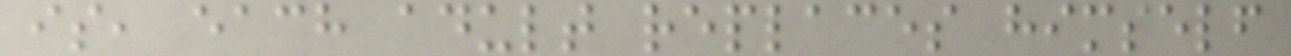is, each adult replaces himself
